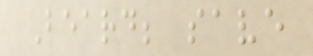Beard; save
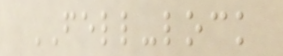FELL-lock
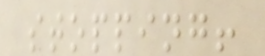stopping!
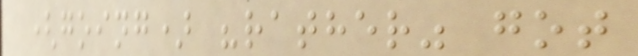(going) "rather" got
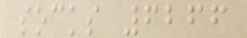socks 6266
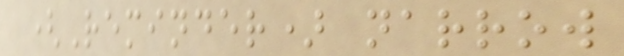(Reminder) narrow
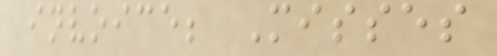invoice; Misses
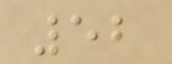52
